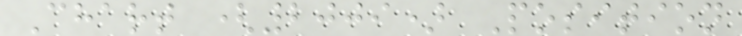Chart (2009) Position
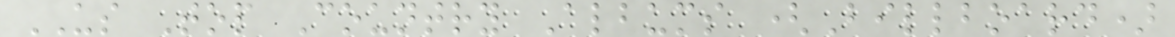US Top Country Albums (Billboard)
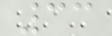33
